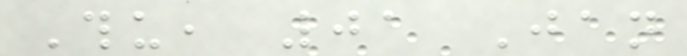Thu, 01 Jan
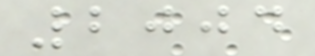2004
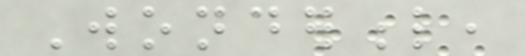Wonderful,
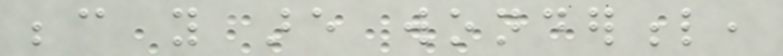because you are wonderful,
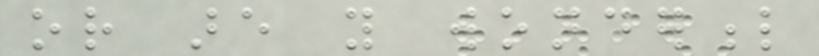or are you wonderful
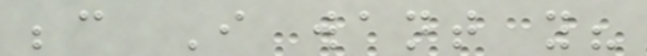because I want you?
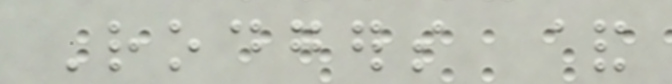Rodgers &
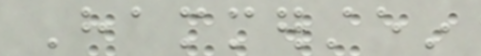Hammerstein
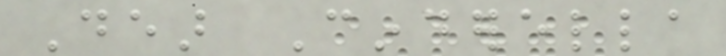Dear Cinderella
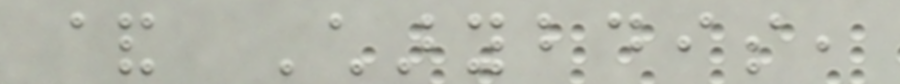& Charybdis,
